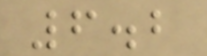6.2
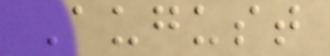August
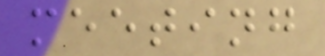meeting
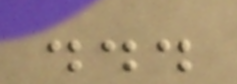...
